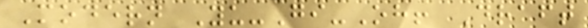Modern Yu-Gi-Oh! Draft
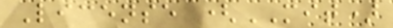License (MIT)
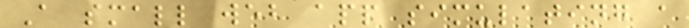A small web app simulating a
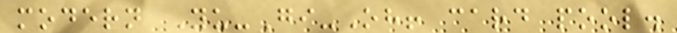modern Yu-Gi-Oh! card pool.
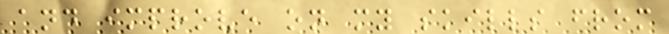and improve on my skills from
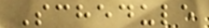Schedule
